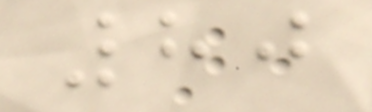80
